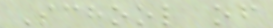School of
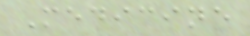Medicine
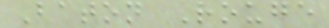Baton Rouge
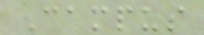Campus
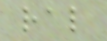ral
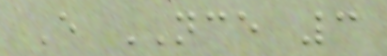E NCE 3
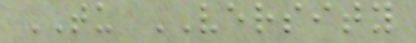TU VERSITY
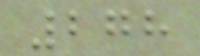278
